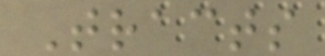Tracts
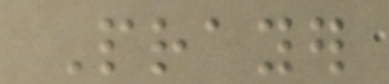Prayer
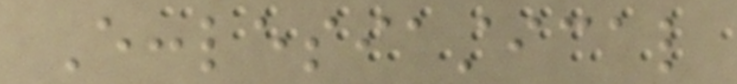Ecclesiastical
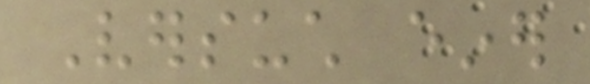Versuch einer
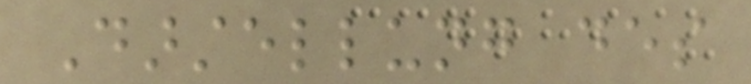Darstellung des
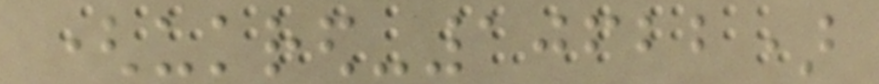(ukred-10622)
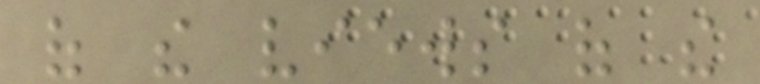of the views of the
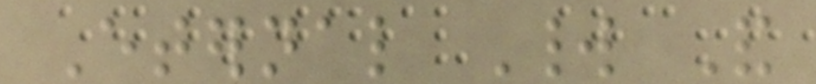Eternal World And
